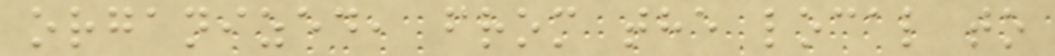organized, from the local to
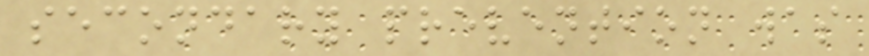secondary prevention was
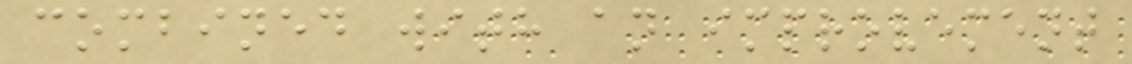combined with an improvement
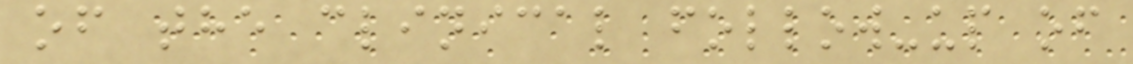of the clinical follow-up of
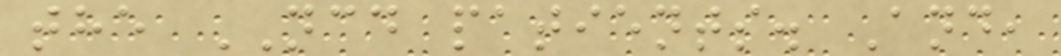the NCD patients. And,
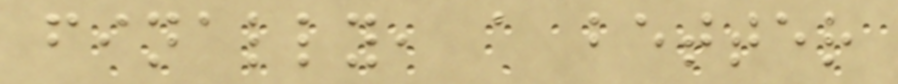finally, a better
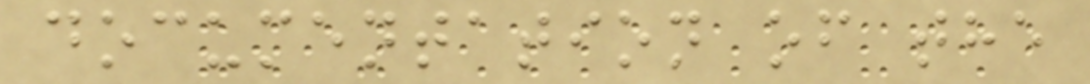documentation of the
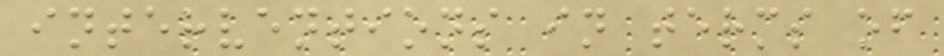interventions in terms of
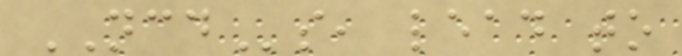NCDs, lead to
